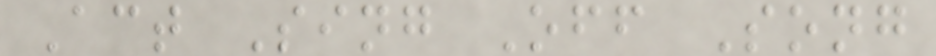Act Sing Off Song
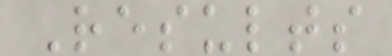Results
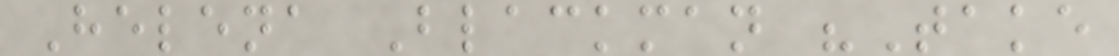Helena Blackman "Take
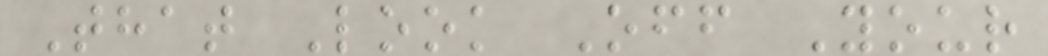That Look Off Your
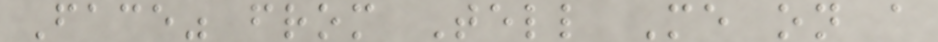Face" from Tell Me on a
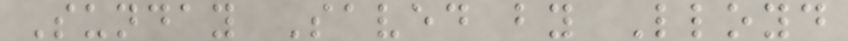Sunday Saved by Lloyd
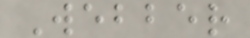Webber
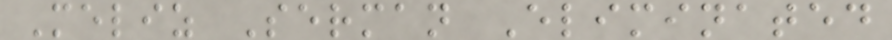Meliz Serman Eliminated
